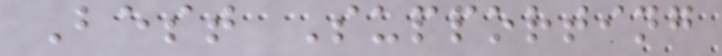Best Supporting
